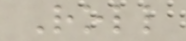Roll
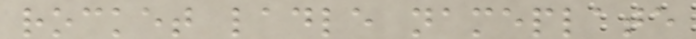rocket ladle nameplate
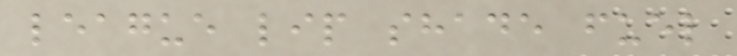league lip shade fuel
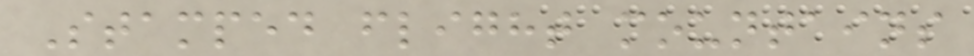Stamped flight mountains
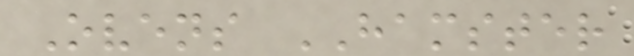Ovens HAMSTER
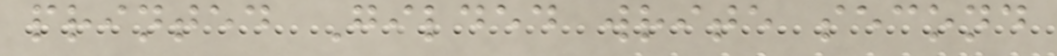printed Gilded write second
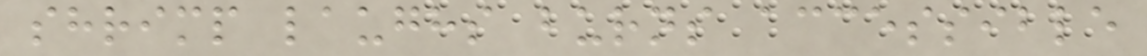shrimp laughs burns accessible
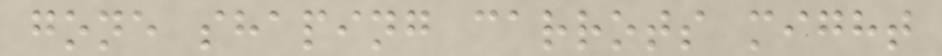gone shaping carrots might
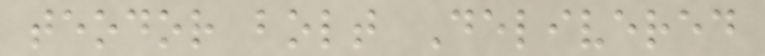teodor bolt Delivered
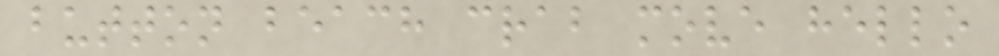button beach crab move hello
